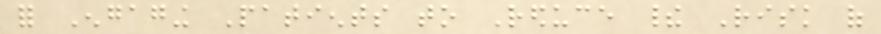for Engaging Patients to Reduce their Risk of
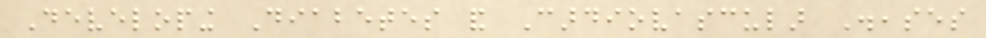Developing Diabetes and Cardiovascular Diseases
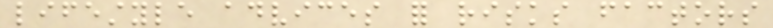lifestyle advices for risks factors
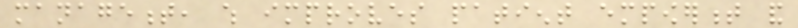management, which improves patient empowerment and
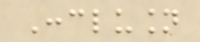Conclusion
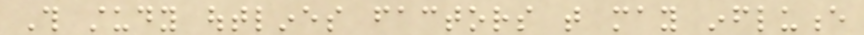This study outlines factors that may influence
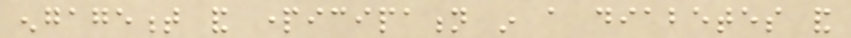engagement and participation in a diabetes and
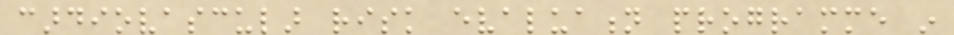cardiovascular risk evaluation programme in
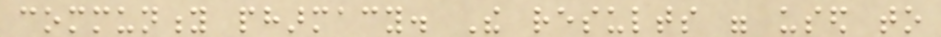community pharmacy. The results were used to
